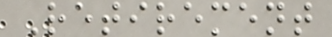Retirement
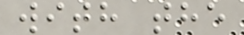with the
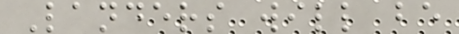Landers will be
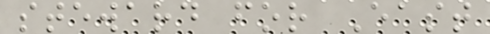steward for East
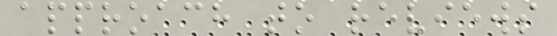approach to reviews
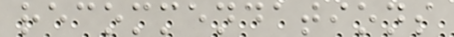recommendations
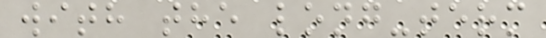with the long-term
